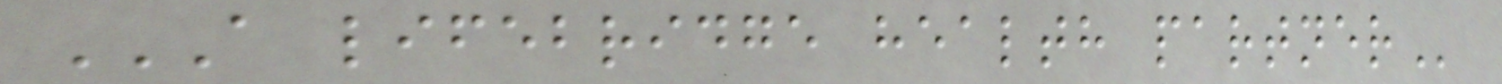A LIFEBRIDGE HEALTH PARTNER
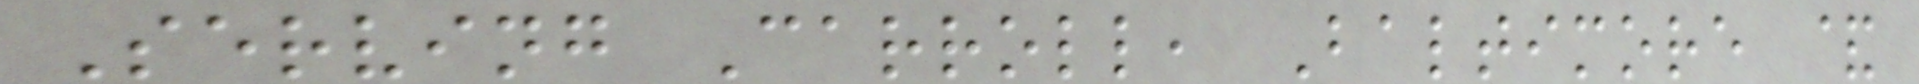Serving Carroll, Baltimore &
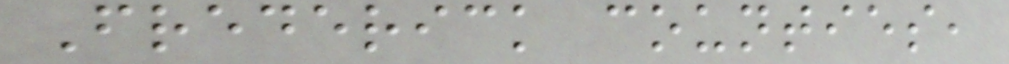Frederick counties,
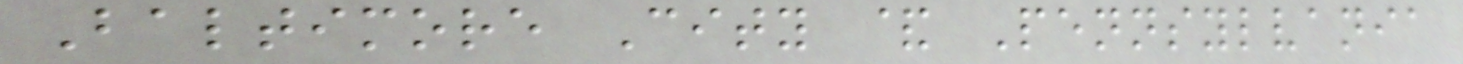Baltimore City & Pennsylvania
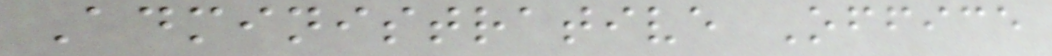Administrative Office
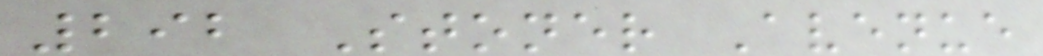292 Stoner Avenue
